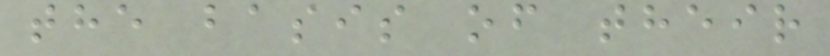the basis of their
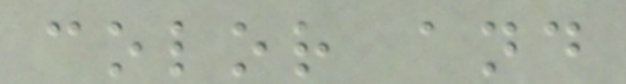color and
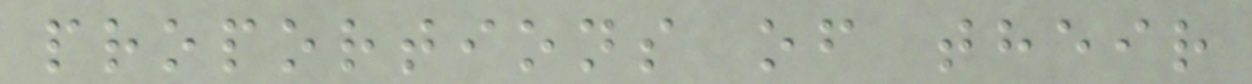proportions of their
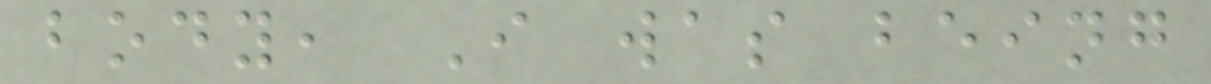body, I was being
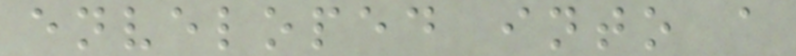enveloped into a
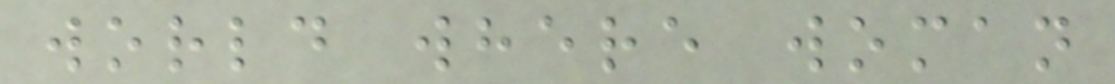world where woman
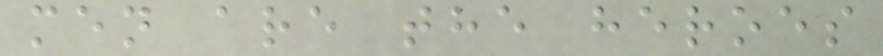men are the heroes
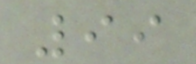99
